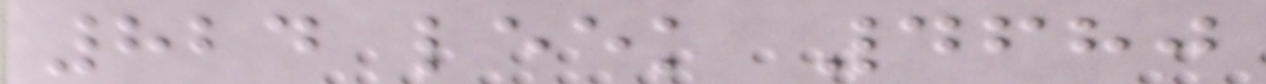824 leek 4680
